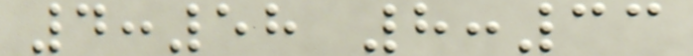4:58 8:33
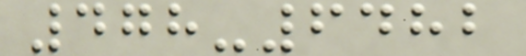478-6482
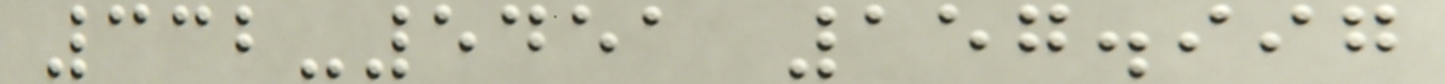332-5451 157.997
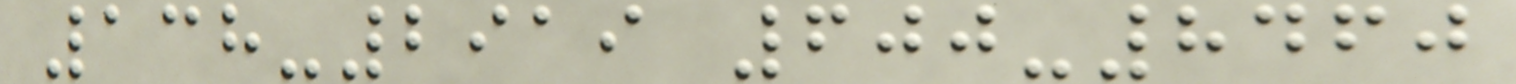138-2919 600-8460
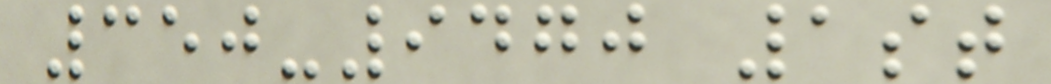350-9470 1st
